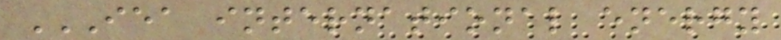IEA INTERNATIONAL ENERGY
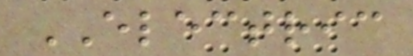ELECTRIC
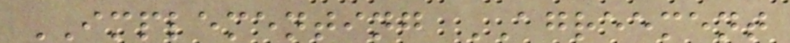IMPLEMENTING AGREEMENT
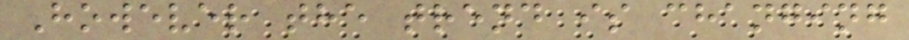However the trend is changing
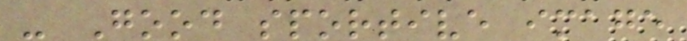- Good sportive image
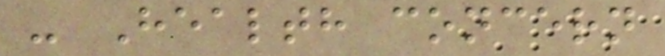- Health concern
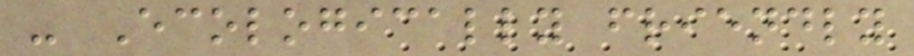- Ecologically friendly
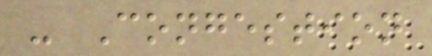- Congestion
